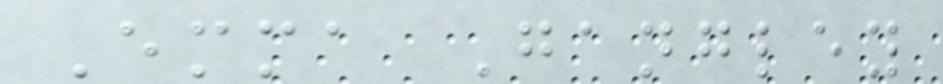Emma Gangley
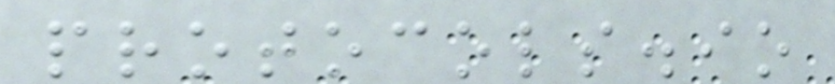protocols.io
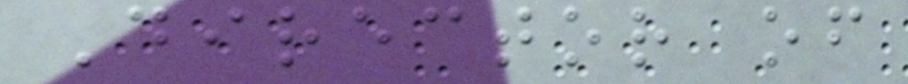Director of
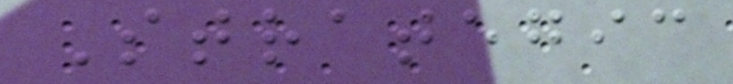Strategic
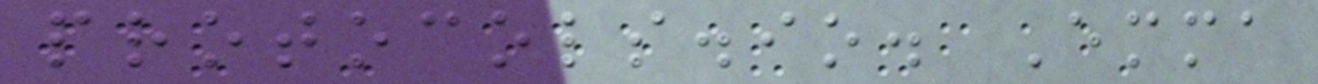protocols.io. Emma
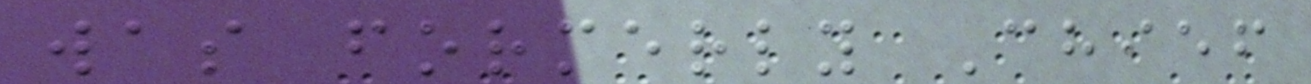was formerly Chief
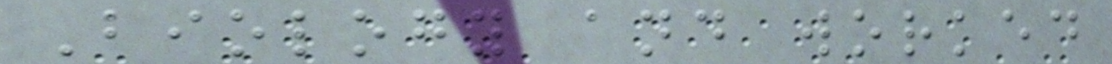Biology and worked
